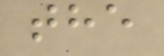the
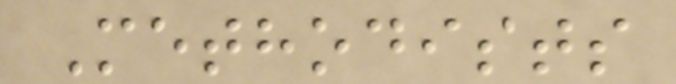Methodists
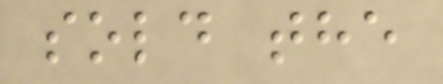sold the
